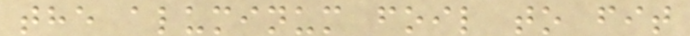the aluminum foil to fit
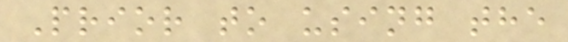Prior to using the
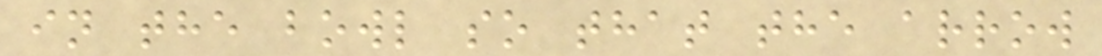in the bowl so that the arrow
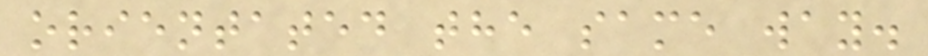orientated the same way.
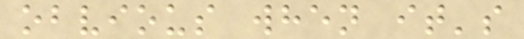obvious when it's
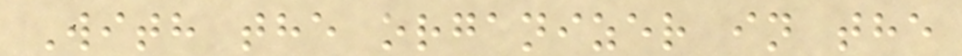With the organizer in the
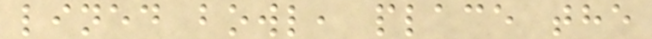lined bowl, place the
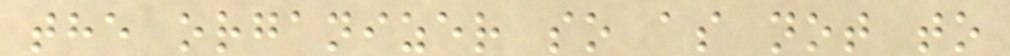the organizer so as not to
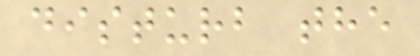disturb the
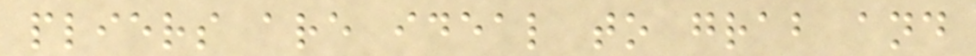pliers are ideal to grab and
